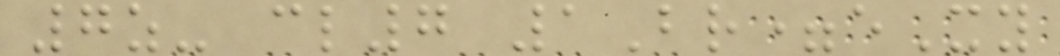7z- cl7 1Br=eXy
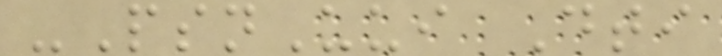-PsnUui Dti
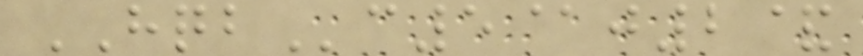HQBc5@j2&
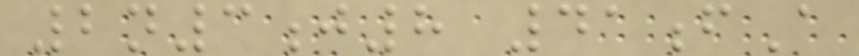2n3j8 41fA
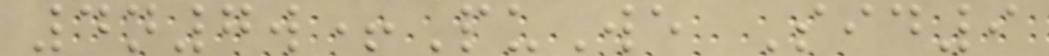4n7w+PuWe Sid9
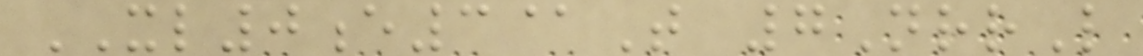XL0e3@T 7NrrL
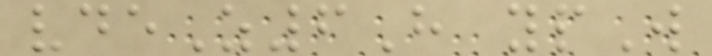vdeZ6H ypW
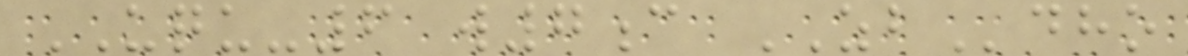UQU-6 w7c ZBdho
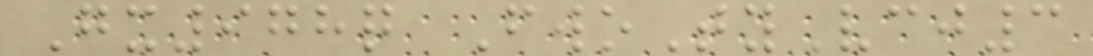Gx978q FwoTyVcj3
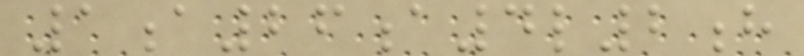1a26a4l2h
